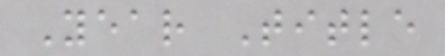Year Title
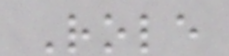Role
